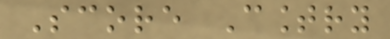Score Country
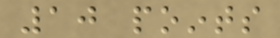10 points
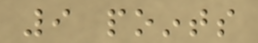9 points
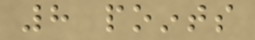8 points
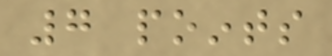7 points
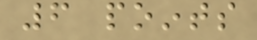6 points
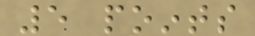5 points
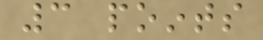3 points
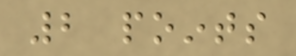2 points
